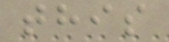this
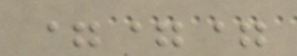===
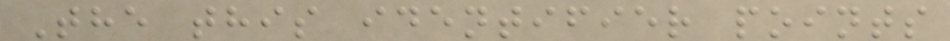The this identifier points
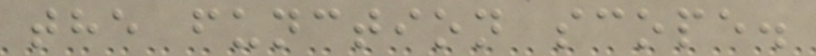the function scope.
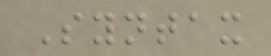Syntax
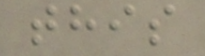this
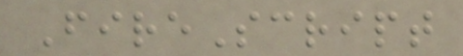FireScript
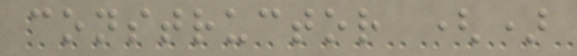constructor ()
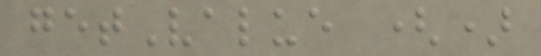getValue ()
